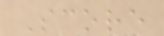Score
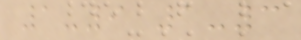1-9 1-3
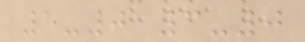5-0 3-0
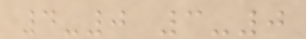4-0 3-0
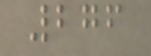276
